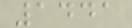1441
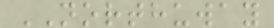NORTHUWAY
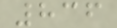836
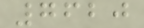7620
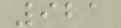921
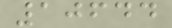10644
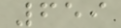659
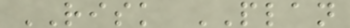RISK PLAN
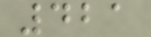421
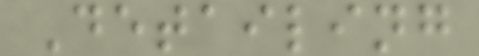Detailing
